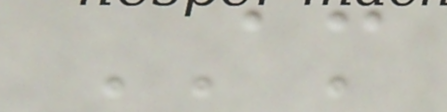AM
